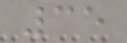35
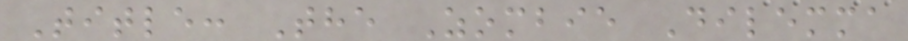Title: The Zombie Dilemma
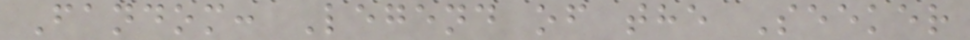Fandom: Legend of the Seeker
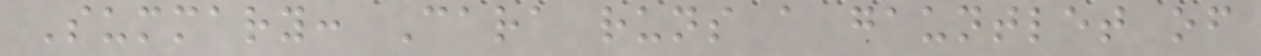Summary: Cara runs a gauntlet of
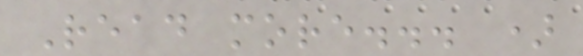Read more... )
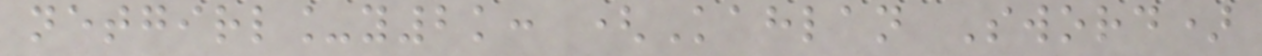netgirl_y2k: (Kahlan Sword)
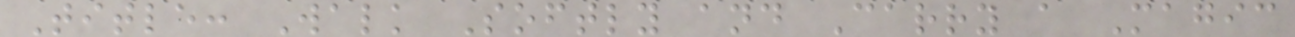Title: Walk Softly and Carry a Magic
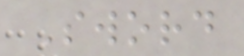Sword
